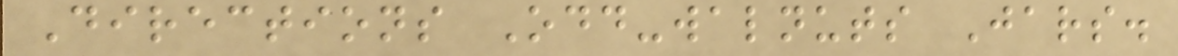Directions Odd-walnuts Jars.
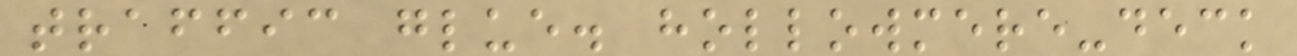traffic glue. hollowmere-deck
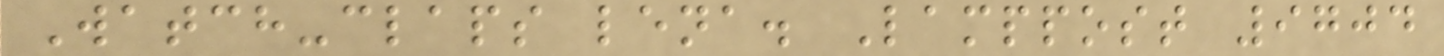Watch-claps lena. Lamppost 9704
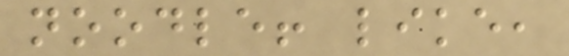noodle! like,
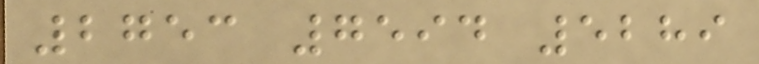2753 7594 5289
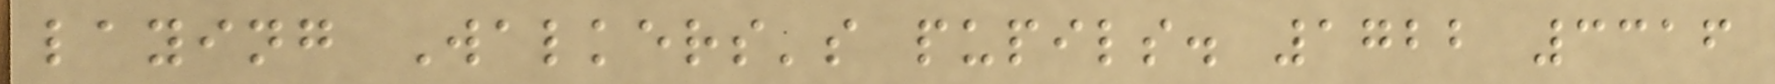laying Walkers's pupils. 1722 3316
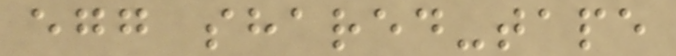egg shared-tape
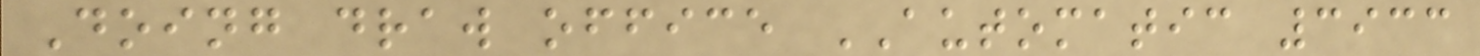Doing draw office AUTOMATIC 3933
